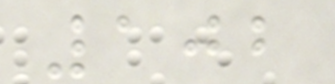102
